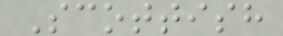Scottish
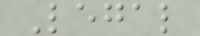Legal
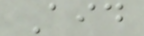Aid
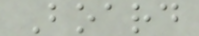Board
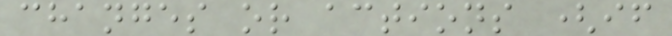changes or actions (if
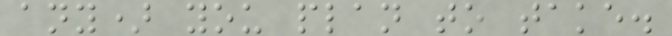any) you plan to take.
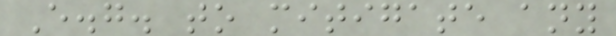E.g. to mitigate any
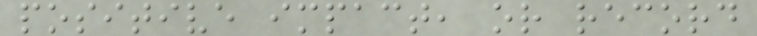positive impact, or record
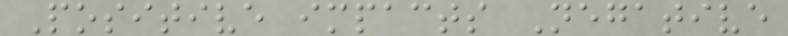Positive impacts Negative
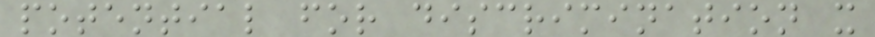potential for discrimination x
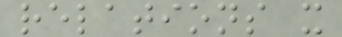relations x
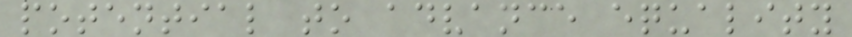potential to advance equality
